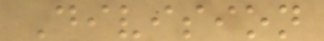Division
